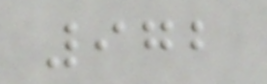972
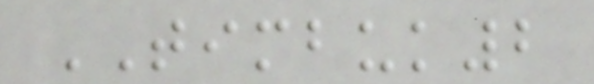TIMBUK2
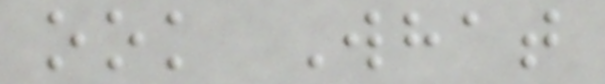ook What
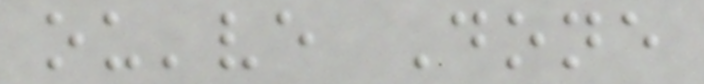ou've Done
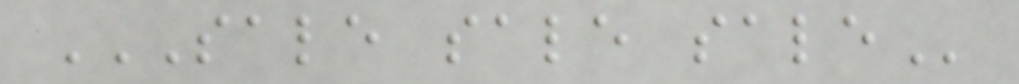SALE SALE SALE
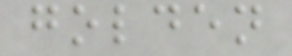golden
